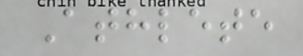Athlete
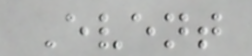Event
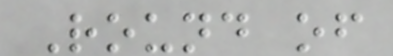Round of
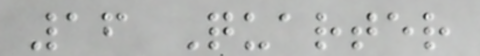16 Quarter
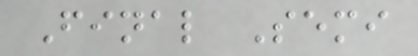Final Semi
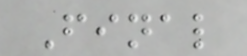Final
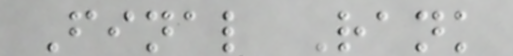Final Rank
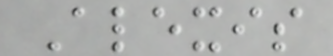Alexis
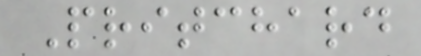Pritchard
